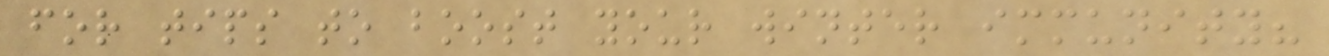for tips to boost your winter immunity?
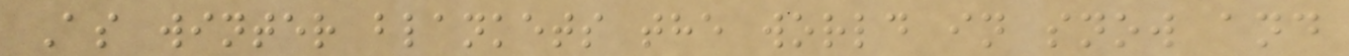As winter blankets the world in snow and
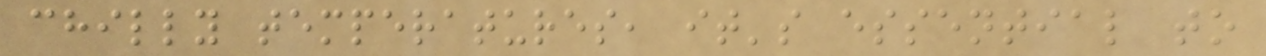chilly temperatures, it's essential to
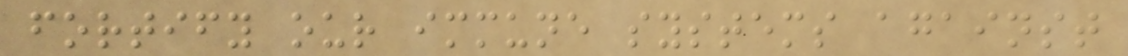fortify our immune systems against
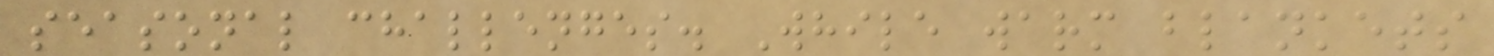seasonal challenges. While warm blankets
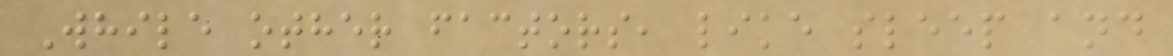While other factors, like sleep and
